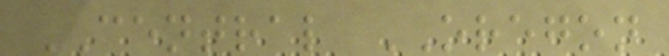CENTRAL OREGON
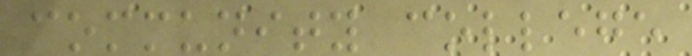community college
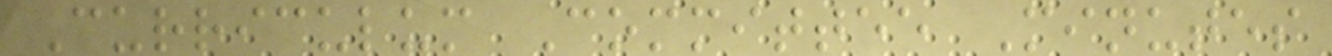Curriculum Committee Minutes
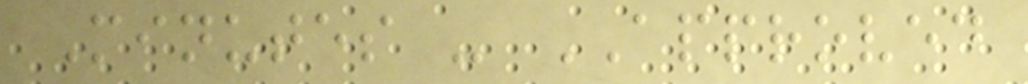Minutes - APPROVED
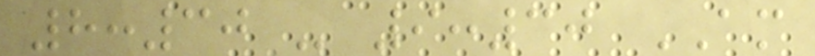8:30 - 9:30 AM
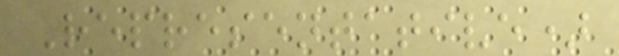Representative)
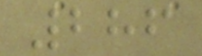286
